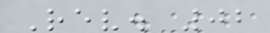Rev. 02
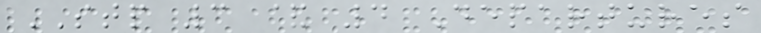STP 3 & 4 Departures
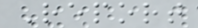Report
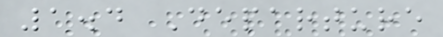1.4 Departure
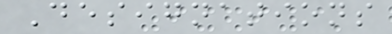Designations
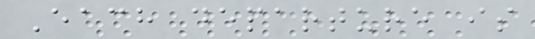Each departure is
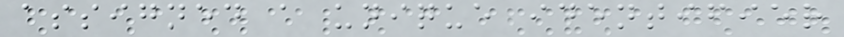assigned a unique identifier
